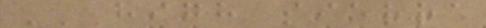HIGH SIERRA
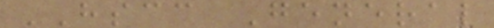HSCC General
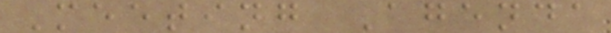Meeting Agenda
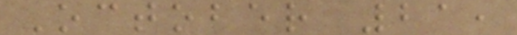October 21,
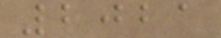2021
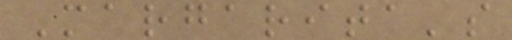Margarita's
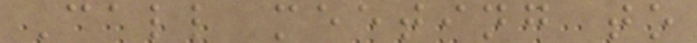Call meeting to
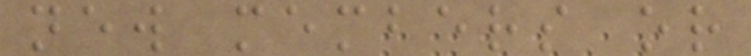new members or
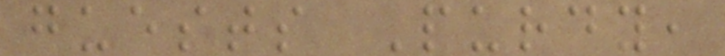guests Purdy,
